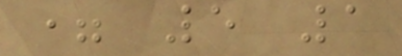= 5 1
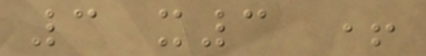3 x3 +
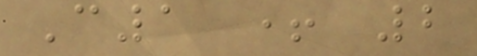C1 + 2
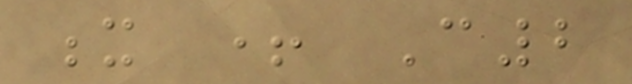x + C2
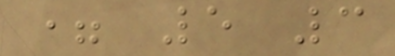= 5 3
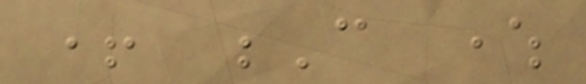+ C where
